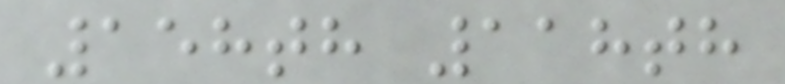158th 118th
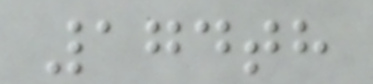174th
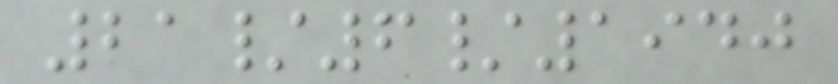21/6/1940
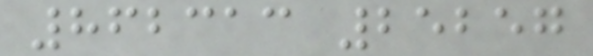862313 25257
